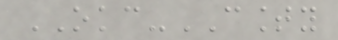OKC-COUNTY
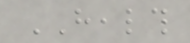HEALTH
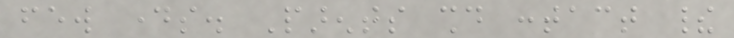few days. Parents should contact their
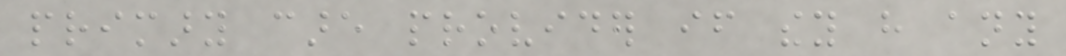primary care provider if they have any
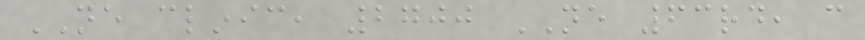NE clinic, 2700 NE 63rd, can
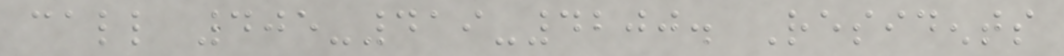call 405-419-4200. Residents
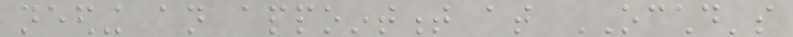needing an appointment at OCCHD's
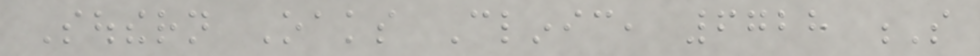Southern Oaks Clinic, 6728 S
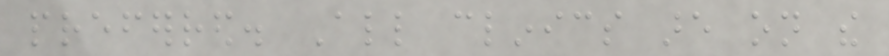preferred. All clinics are on the
